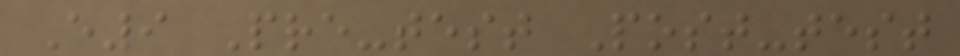E9 Pre-test Post-test
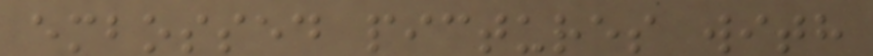embossed pictures with
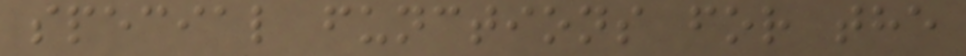special functions for the
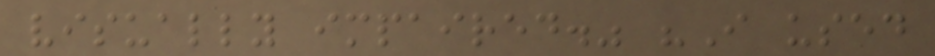visually impaired." "I used
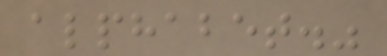alphabet."
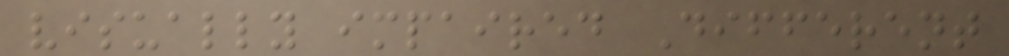visually impaired Different
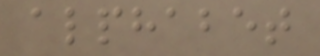alphabet
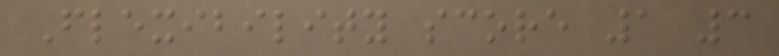Flexibility score 1 3
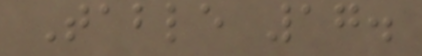Table 17.
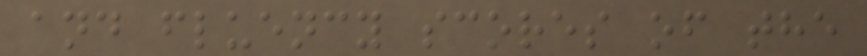and fluency scores of the
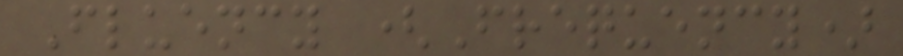Fluency (Frequency)
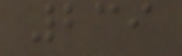239
